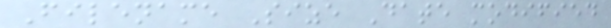Filename Size Date modified
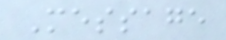Message
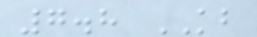7.8 KB
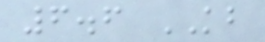6.6 KB
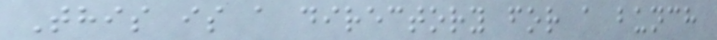This is a directory for a bunch
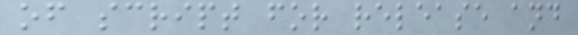of script for release and
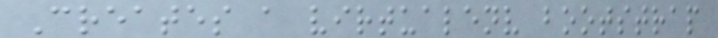Creates a virtualenv bootstrap
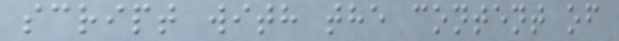script with the content of
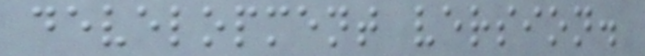development version.
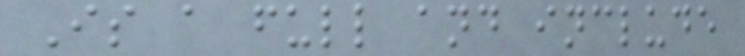Is a full and include
